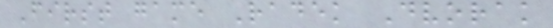First game Radek Dvorak
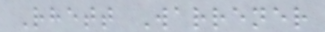Rhett Warrener
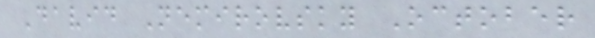David Nemirovsky October
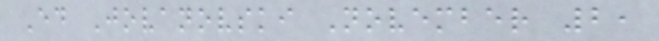Ed Jovanovski November 2,
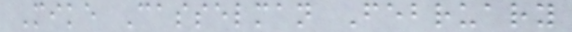Mike Casselman February
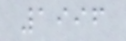1996
